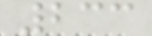233
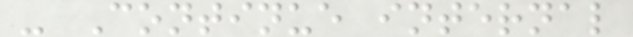- Continue internal
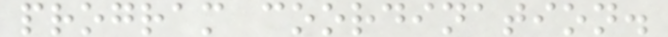program coordination.
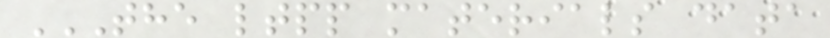THE LTPP MATERIALS DATA
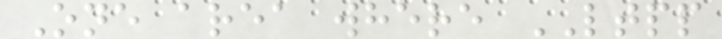One area where LTPP
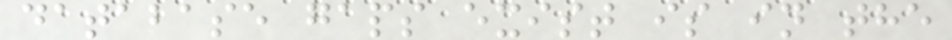database gaps exist is in the
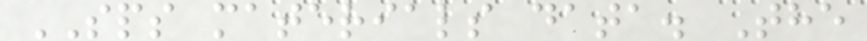SPS materials data. The
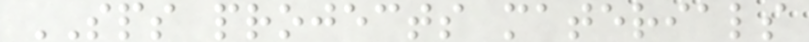SPS projects materials
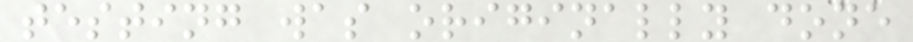testing was originally done
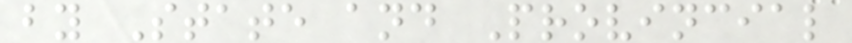by State and Provincial
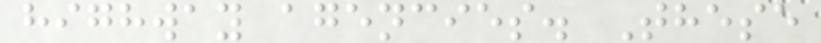highway agencies. These
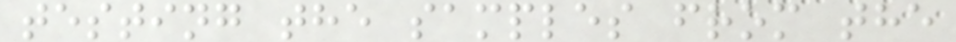testing the samples from the
